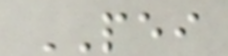PEI
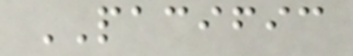PACIFIC
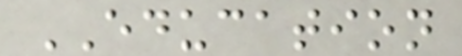EDUCATION
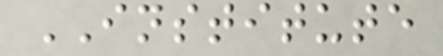INSTITUTE
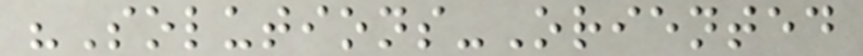"Solutions-Oriented
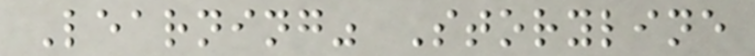Learning" Storyline
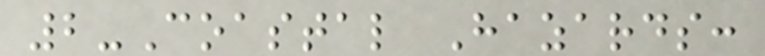2-Coastal Hazards:
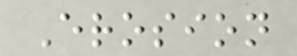Erosion
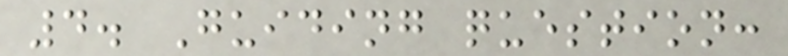4. Guiding question:
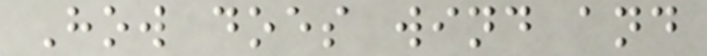How does wind and
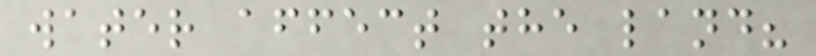water affect the land?
